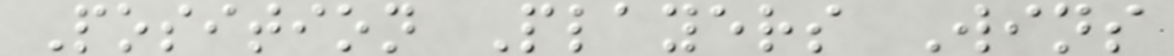Position Players Wins
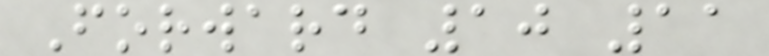Forward 10 11
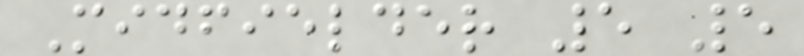Midfielder 5 5
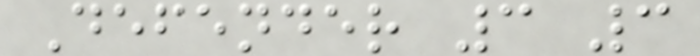Defender 3 3
